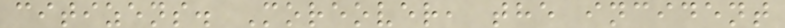citizens. Moreover, the incident
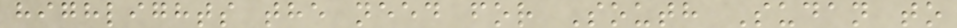highlights the need for South Sudan to
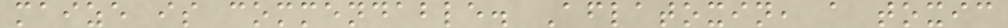maize is commendable. Aflatoxin, a toxic
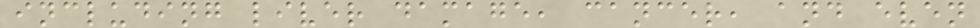including liver damage, cancer, and even
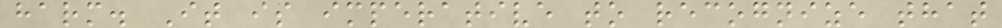harm. It is imperative to recognize that
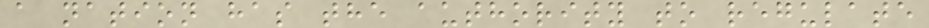a nation has the authority to regulate
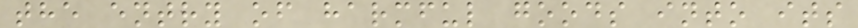the entry of harmful goods into its
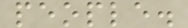people.
